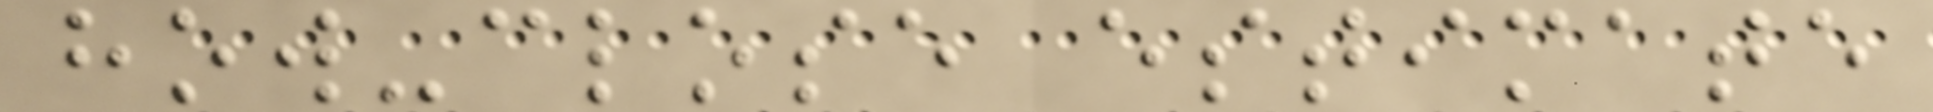how-close estimate
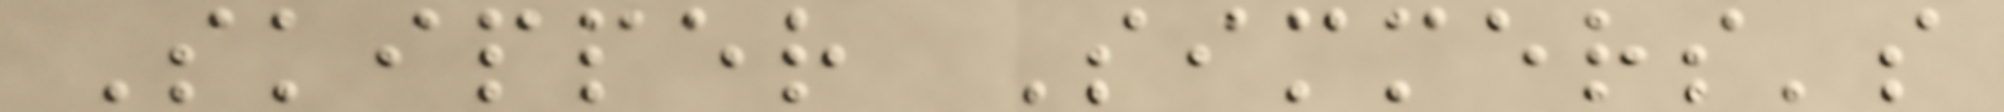Skipper Simmers's
